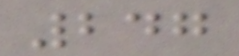247
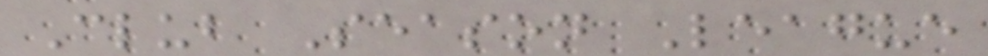Club Season League
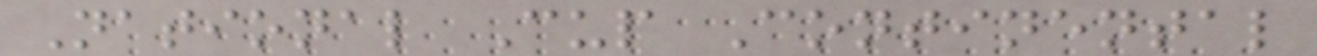National Cup Continental
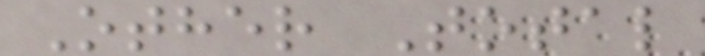Other Total
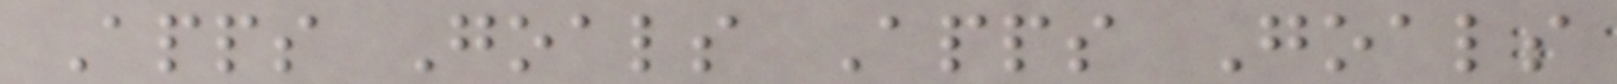Apps Goals Apps Goals
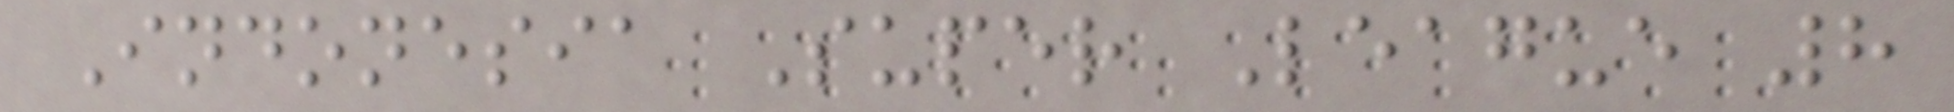Indonesia Super League 8
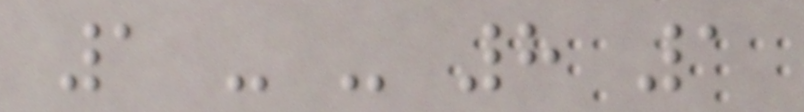1 - - 8 1
